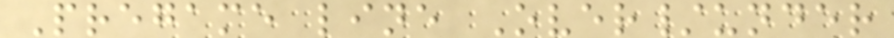Pregame line Over/under
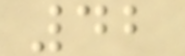42
